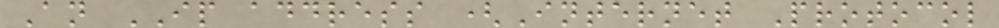An IP address (Internet Protocol
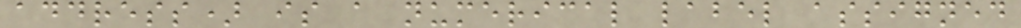address) is a numerical label assigned
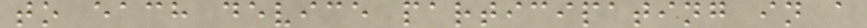to each device participating in a
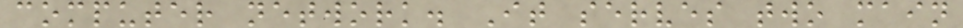computer network. It serves two main
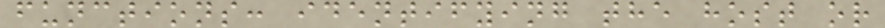functions: identifying the host or
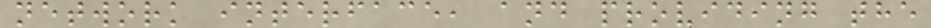network interface, and providing the
